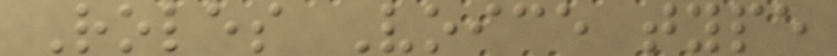Roles Voice type
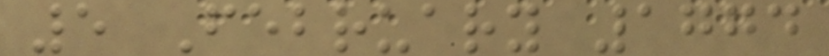5 February 1774
